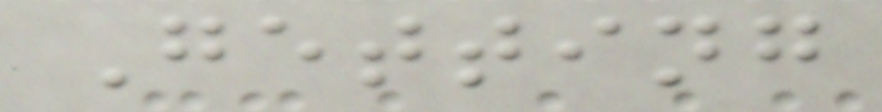Getting
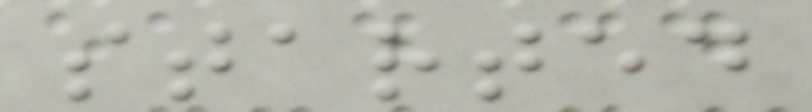started
